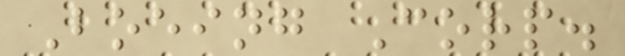Boeing Corp.
